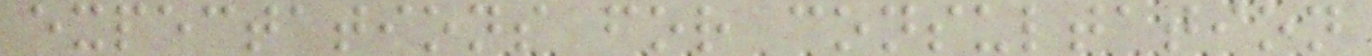expectations for consultation
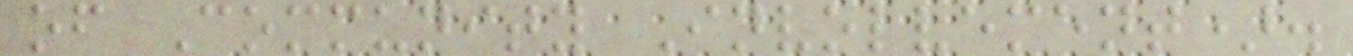of Community Involvement).
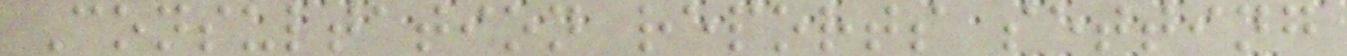Consultation reports setting
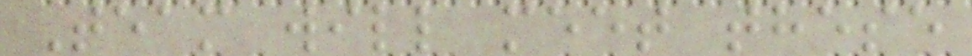Team will meet these
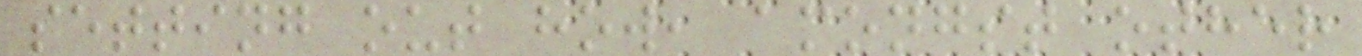setting out how, amongst other
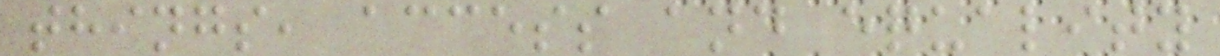things, access and equality
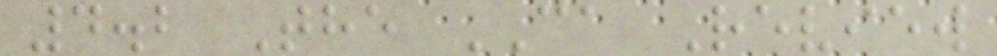4.2 The CA Review
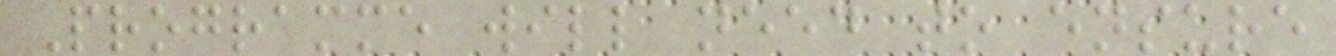Programme will need to ensure
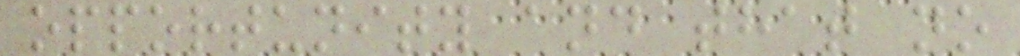opportunity and that no
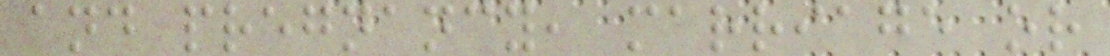and pregnancy, marriage or
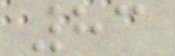83
